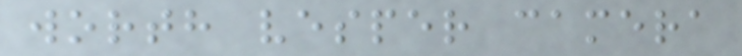worth vesper camera
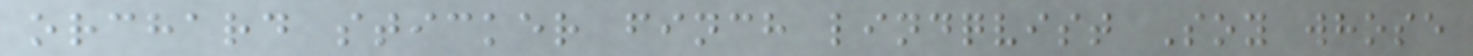orchard sticker finch lindqvist Soy whose
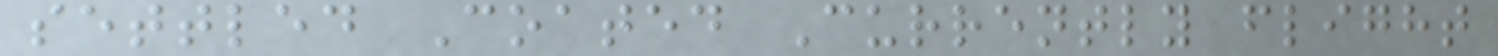settled Coated Currently flight
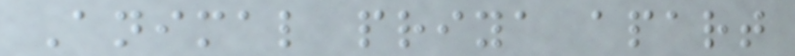Animal priya apart
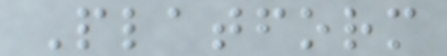Platform
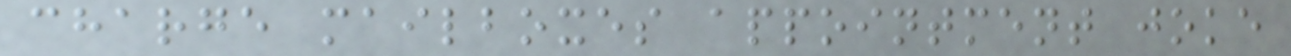charge mailboxes appointment joke
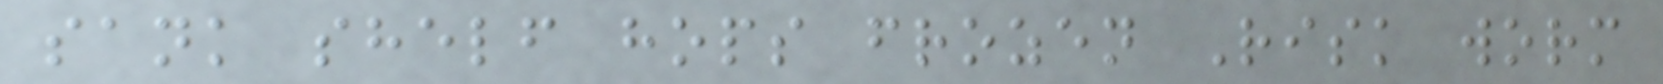sank shelf hops frozen Risk worm
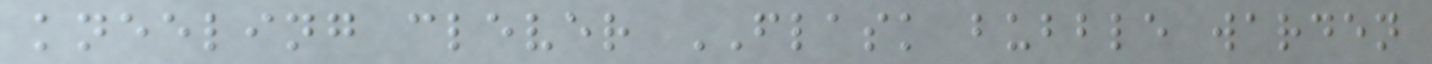kneeling clever FLASK bubble warden
